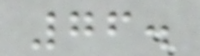76.
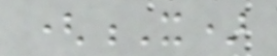(X)
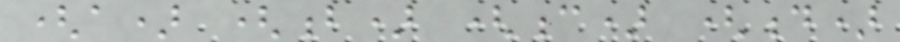(a) (b) (c) (d)
